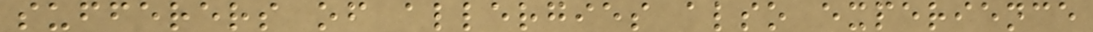sufferers of allergies also experience
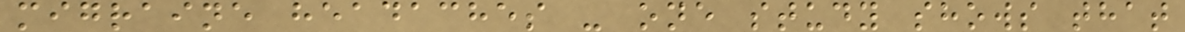migraine headaches - one study shows that
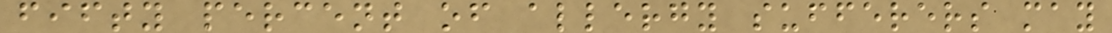fifty percent of allergy sufferers may
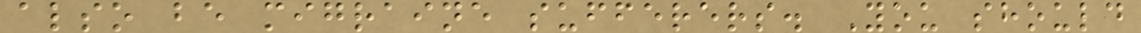also be migraine sufferers. You should
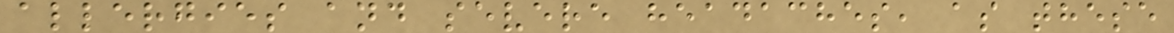allergies and severe headaches, as these
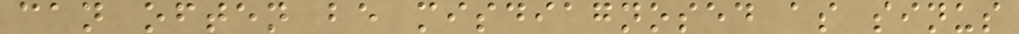can often be misdiagnosed as sinus
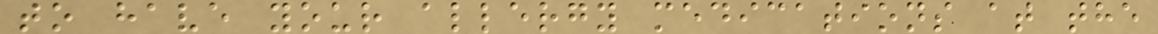to have your allergy medications at the
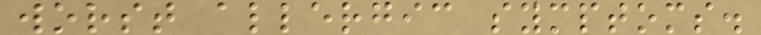worst allergic symptoms.
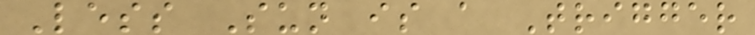Less Sun is a Trigger
